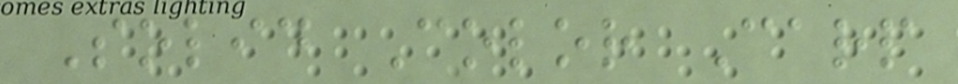Solid Color Carp
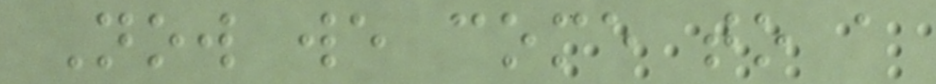Now we come to a
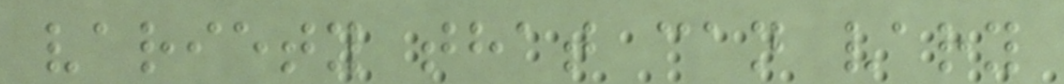variety that can vary
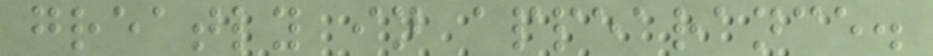greatly in appearance.
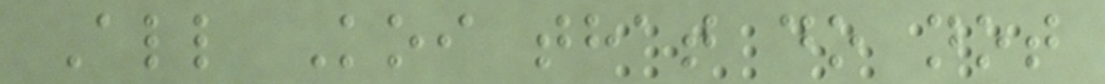All Koi that do not
